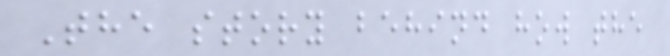The story behind how the
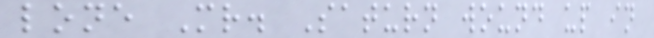lone Mr. Saturn wound up in
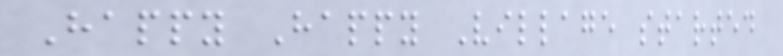Happy Happy Village started
